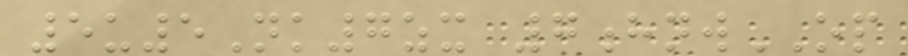5u5Nk7zx 7hnwOP
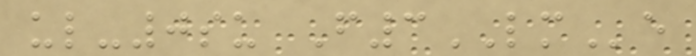ul-0su F3LMe
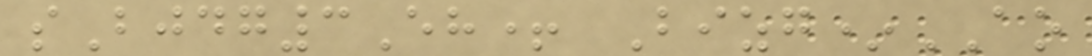sBjdg3Eh+ Bizg*AO
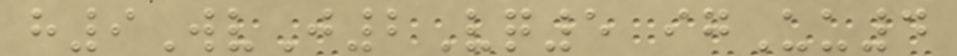h9WvJ2Vq5 igUu4
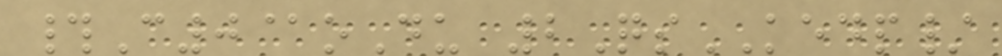#C0@oDu 2QsKEDP/
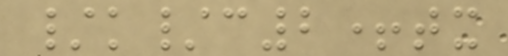/k/c2+tx
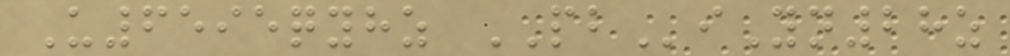U6595qyhz PBiYn28z
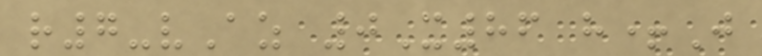r7-vAz 0X86 h+J
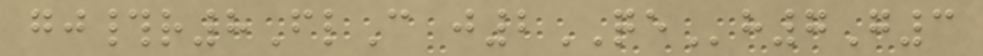gj#r8FlC j2QEh7G3
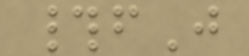#fJ
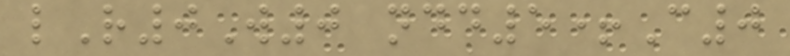lR0W0 ndd5+C0
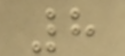8
